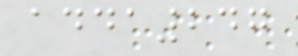adda247
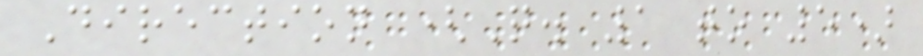Direction (Q. 1 to 5)
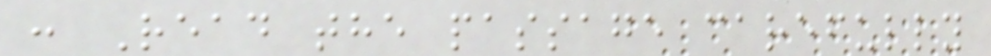: Read the passage carefully
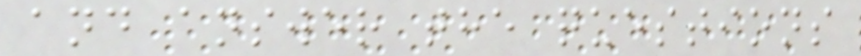and answer the questions
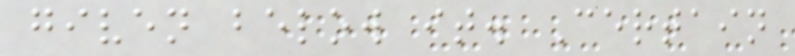given below it. Certain
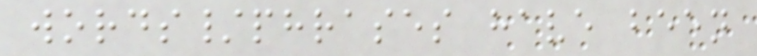words/phrases have been
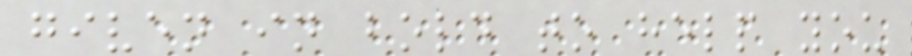given in bold to help you
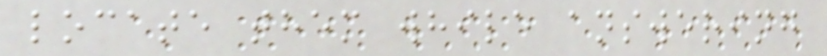locate them while answering
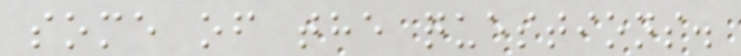some of the questions.
